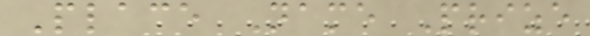Place Name Prize
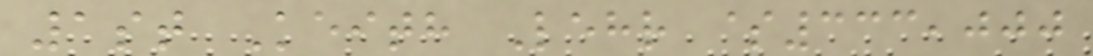1st Keith Lehr $333,000
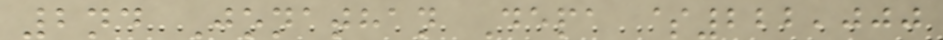2nd Jonathan Depa $222,000
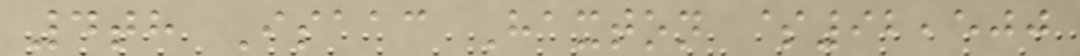4th Isaac Haxton $92,500
